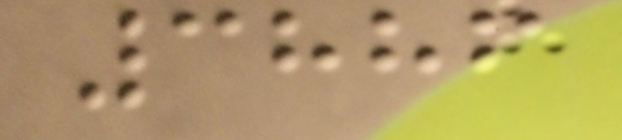3886
